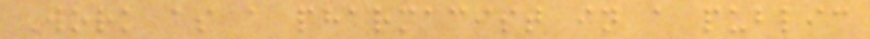Work as a pharmacist in a public
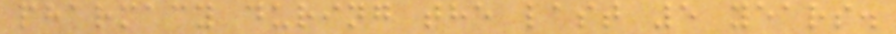pharmacy during the last 5 years.
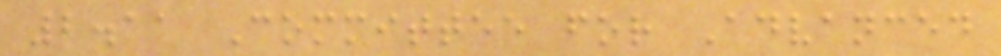2.11 Committee for Advanced
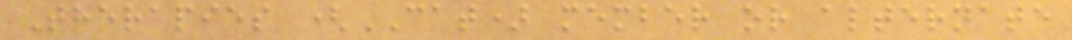Therapies (CAT) member or alternate
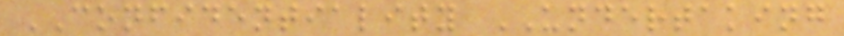CONFIDENTIALITY UNDERTAKING
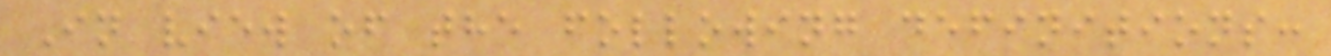In view of the following definitions:
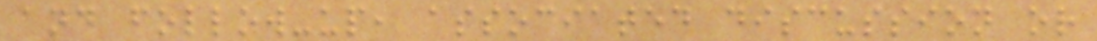and follow-up, associated discussion or
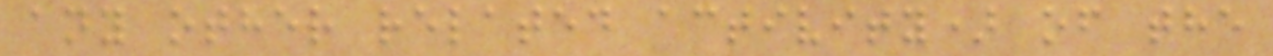any other related activity) of the
